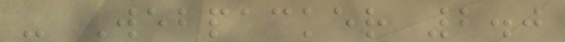- Webpacker 2.0
